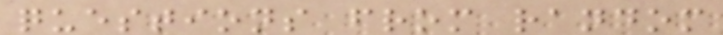questions from random
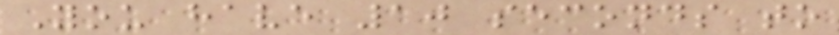You have 10 seconds to
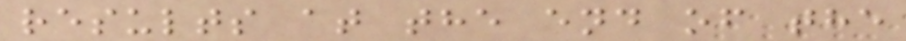results at the end of the
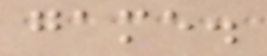game.
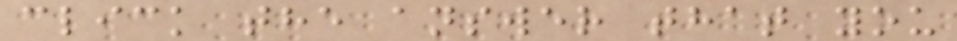click the answer that you
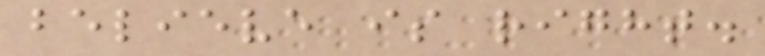believe is right.
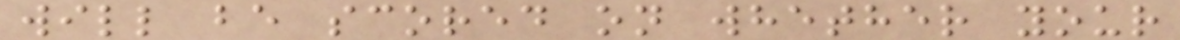will be scored on whether your
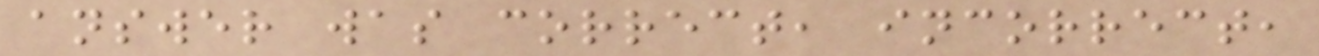answer was correct, incorrect,
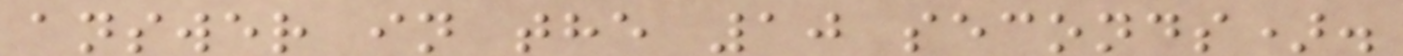answer in the 10 seconds).
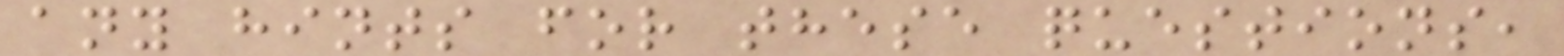any hints for these questions,
